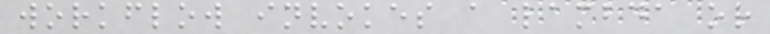workflow invokes a lambda or
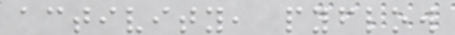activity, pyflow
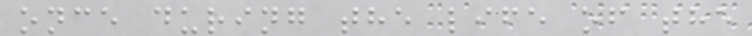once during the life of the
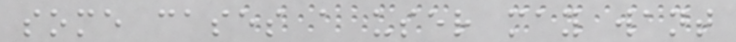some cases a user may want
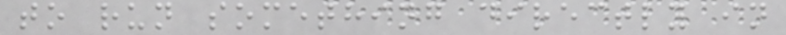to run something directly in
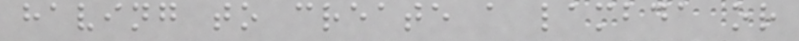having to create a lambda or
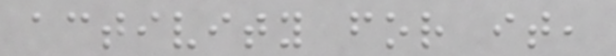activity for it,
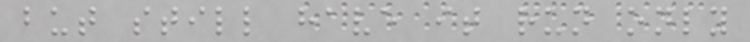but still have it run only
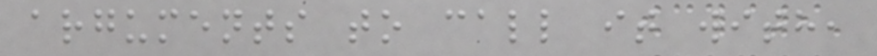arguments to call it with,
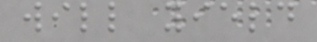will yield
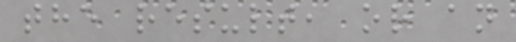the result, or an
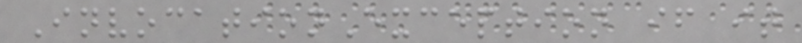InvocationException if it
